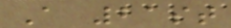A 21st
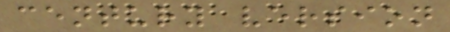century version
